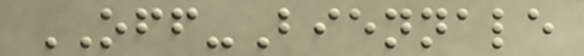OFF-Biennale
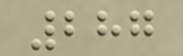287
